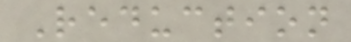Reduction
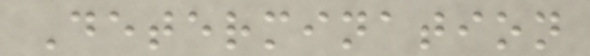Determination
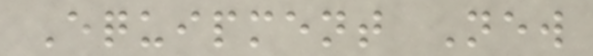Equipment New
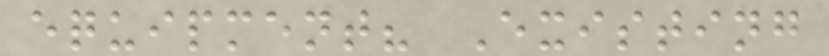equipment? Existing
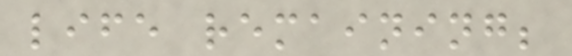life remaining;
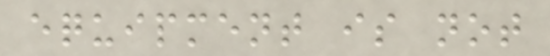equipment is not
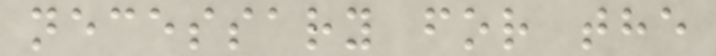necessary for the
